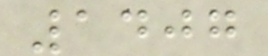1407
